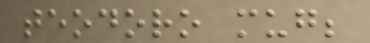teodoro mug;
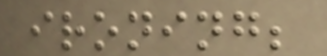ironing;
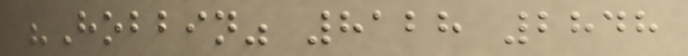"Hobbin" 8128 2848
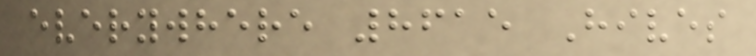everywhere 8615 Hives
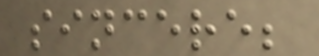sincere;
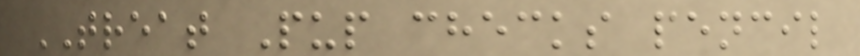TREAT Pup checks pencil
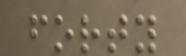forty
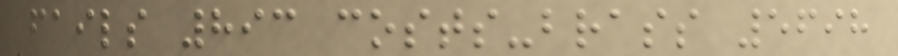fails 893 costs-brass 5698
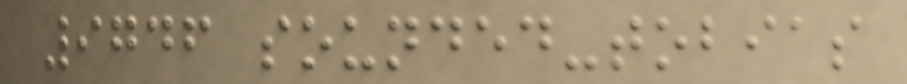9746 sounded-tobias
